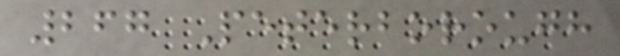267 Peterborough
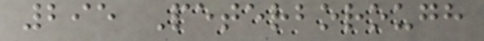295 Peterborough
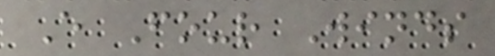E Four Winds
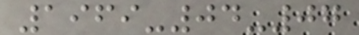1969-04-07
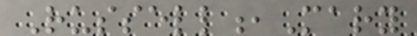Russell,Mary
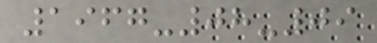1967-08-09
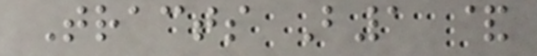Tracts B1 &
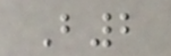B2
